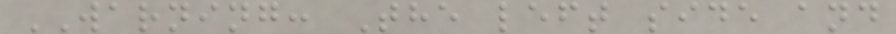WARNING: The left side and
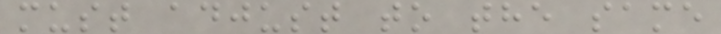must adjust to the same
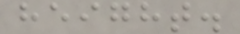height.
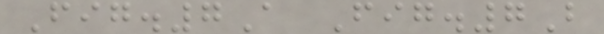Fig.7A Fig.7B
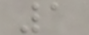1
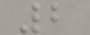2
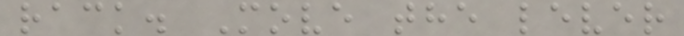rack. Move the lever
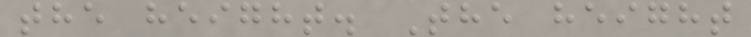the height. The height
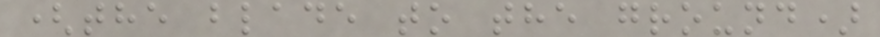(the blade to the ground)
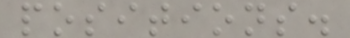positions.
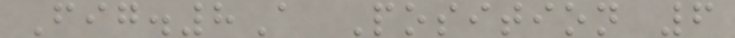Fig.8A Position 6
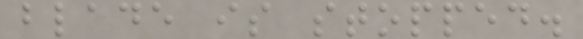blade is stopped.
